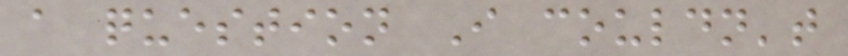a question I couldn't
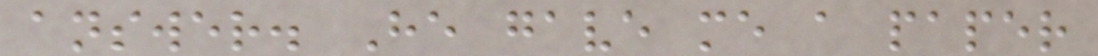answer. He gave me a paper
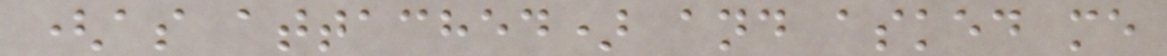(as attached) and asked me
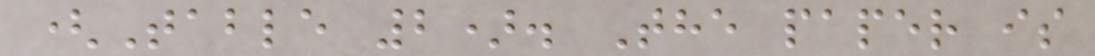(Table 2). The paper is
